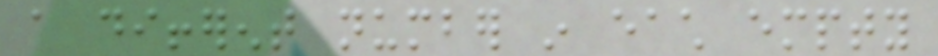a different number in each empty
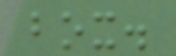box.
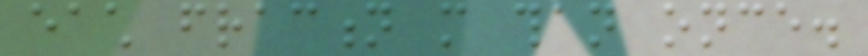each fraction more than once.
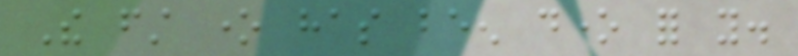The first one has been done for you.
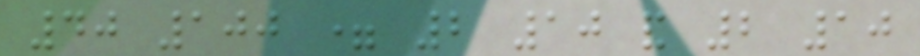40 100 = 2 10 and 2 10
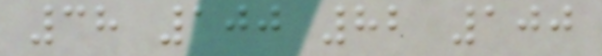38 100 82 100
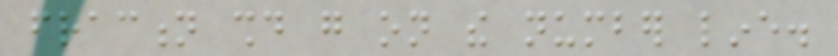fraction should go on the number line.
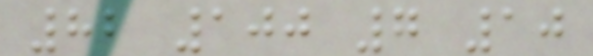82 100 7 10
